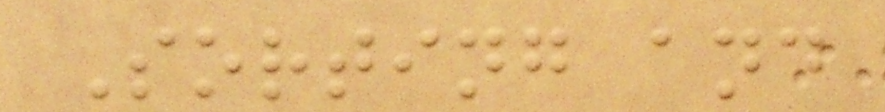Sorting and
